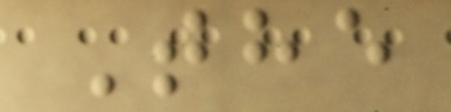The
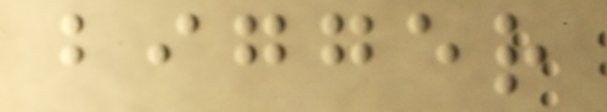bigger
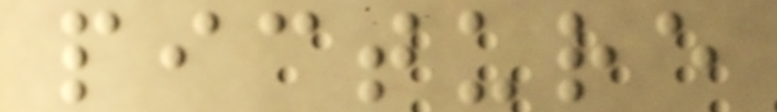picture
